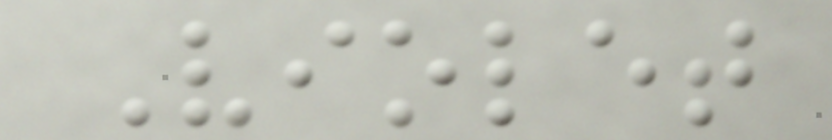Violet
